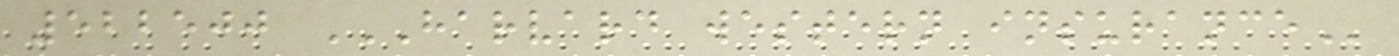522500 HARVARD WESTERN INSURANCE
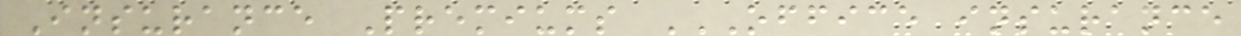Insurance Premiums OFFICE INSURANCE
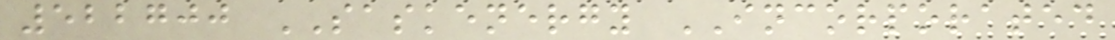522700 SASKENERGY INCORPORATED
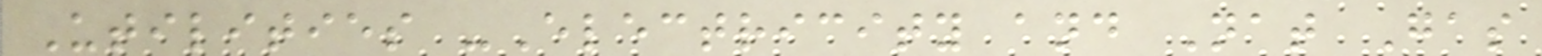Utilities -Electricity and Nat Gas
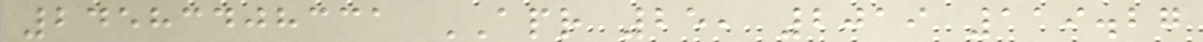24583408331 APR 25, 2019 119.27
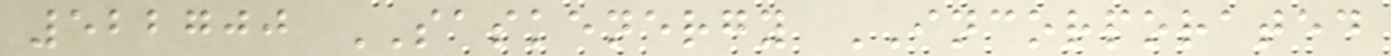522700 SASKENERGY INCORPORATED
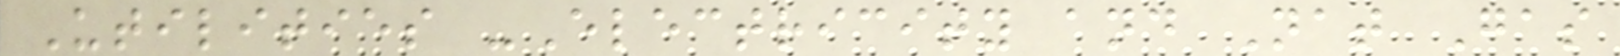Utilities -Electricity and Nat Gas
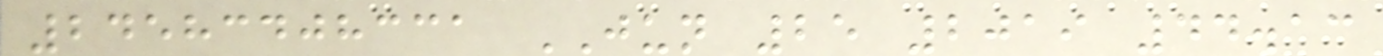24583408331 JUN 25 2019 44.13
